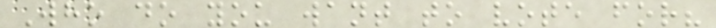Who do you want to vote for?
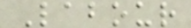Labour
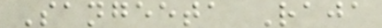Sangeeta Raja
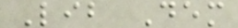Lib Dem
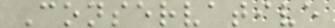Conservative
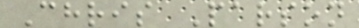Chris Parson
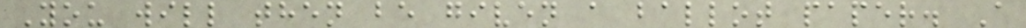You will then be given a ballot paper. A
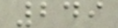249
